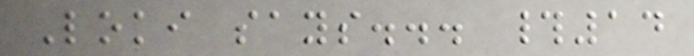Loki says... #14
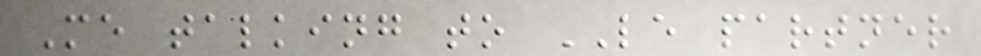Me talking to LE partner
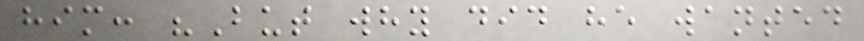him: "But why did he wanted
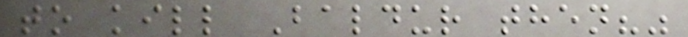to kill Baldur then?"
